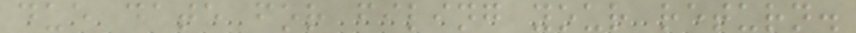due date for filing your return.
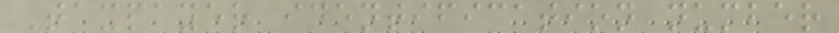Taxpayer identification number
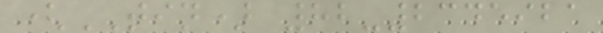(TIN) 82-2345921
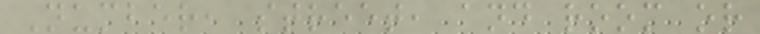Number, street, and room or
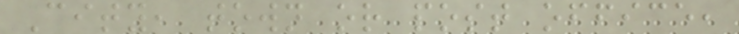City, town or post office,
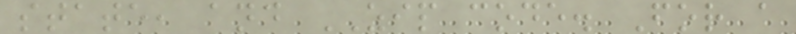state, and ZIP code. For a
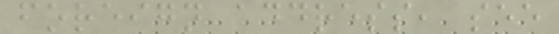foreign address, see
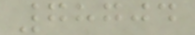78704
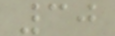30
